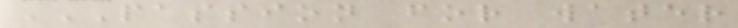PASSION FOR WATER
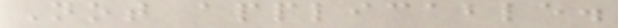Not applicable.
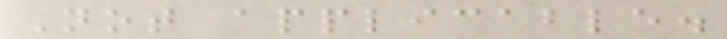Not applicable.
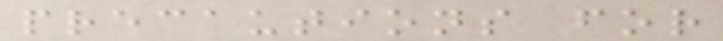precautions for
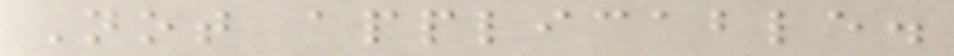Not applicable.
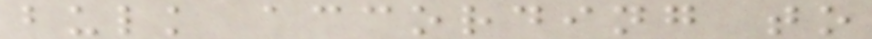bulk according to
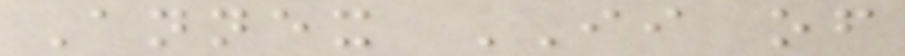Annex II of
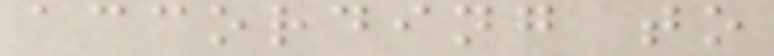according to
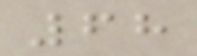68
